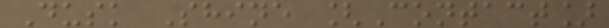Dusk Shine [Contact]
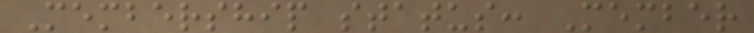Membership status: Member
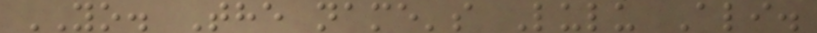YO. The name's Lulu Ali.
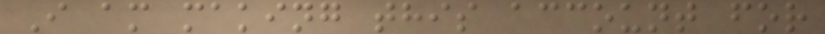I am making this account for
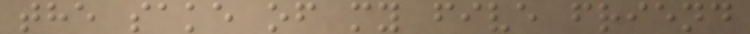the sake of my five friend
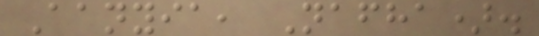Aanyia, Nafha).
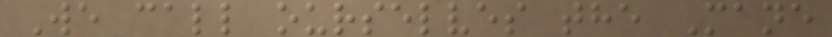We call ourselves the Mane
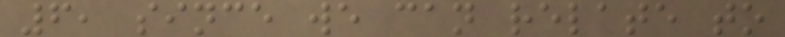6, since we can relate to
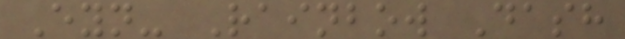Eyn- Rainbow Dash
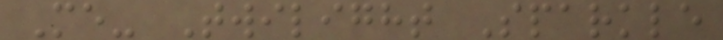Me- Twilight Sparkle
